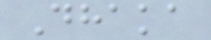Dhaka
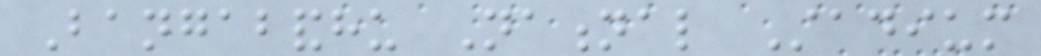Bangabandhu National Stadium
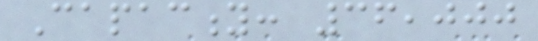Capacity: 36,000
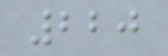220
